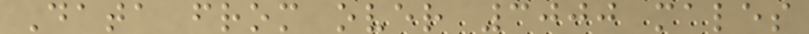Data from over 3000 males
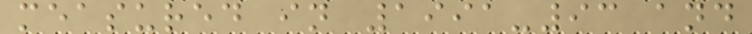measured in 1991-93 and
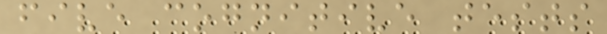five cognitive tests
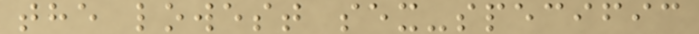the lowest sex-specific
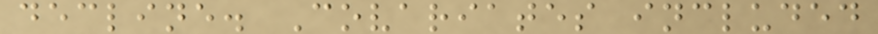decline. Covariates included
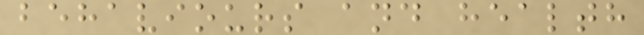behaviours and health
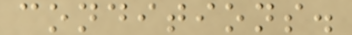conditions.
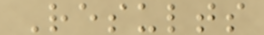Results
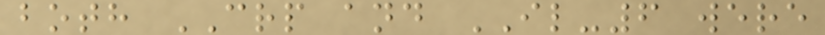both CRP and IL-6 were
